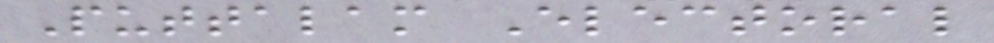Puttalam Electoral
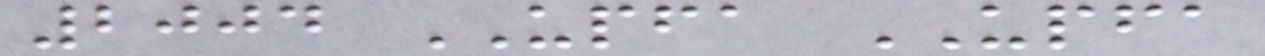2004 UPFA UPFA
